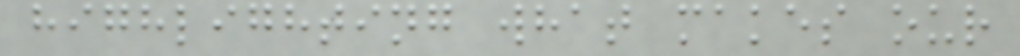highlighting what makes our
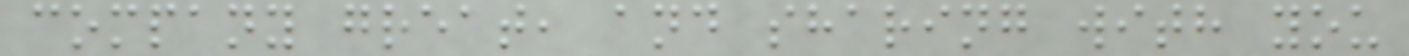company great, and sharing with you
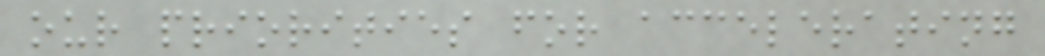our priorities for accelerating
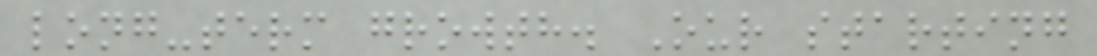long-term growth. Our starting
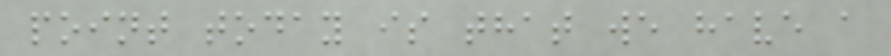point today is that we have a
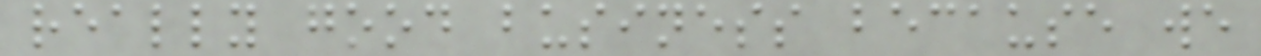really good business because we
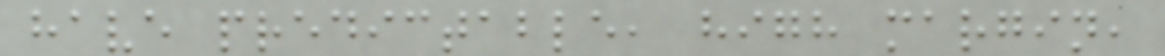have predictable, high margin,
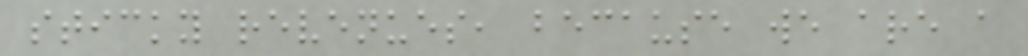sticky revenues, because we are a
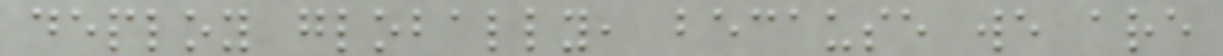deploy globally, because we are
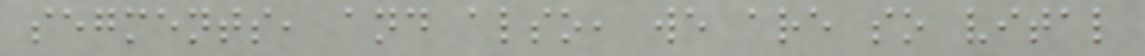segments, and also, we are so vital
